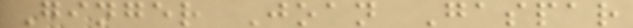Ginger Joan Gaspar
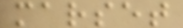marset
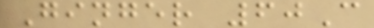Ginger 60C
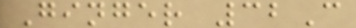Ginger 32C
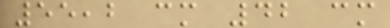55,2 cm 42 cm
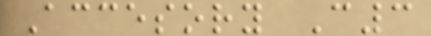Accesory C3
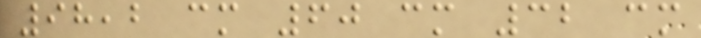98,2 cm 60 cm 32 cm
